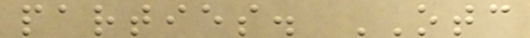parties. OTC
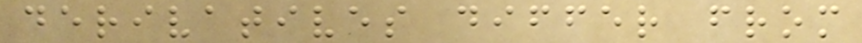derivatives differ from
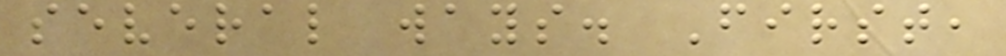several ways. First,
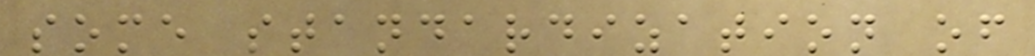some standardization of
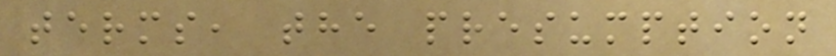terms, the presumption
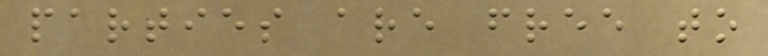parties are free to
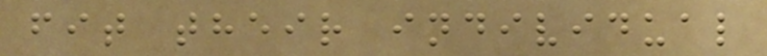fit their individual
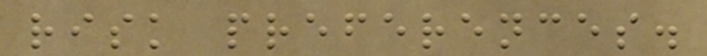risk preferences.
